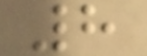8
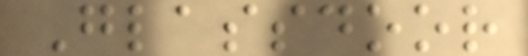Glassdoor
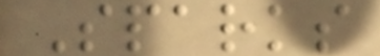Sparks
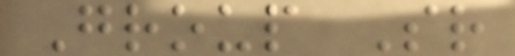Group Sr
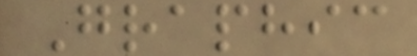Graphic
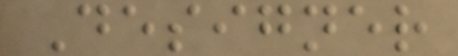Designer
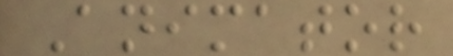Animator
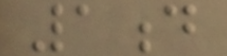1d
